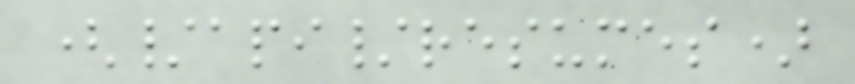(/api/resumes)
